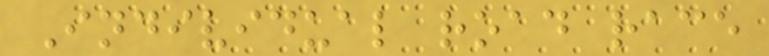Individual road race
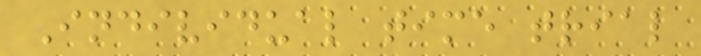Individual time trial
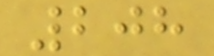208
